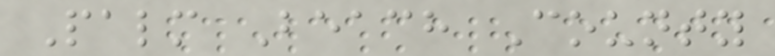Palm Beach County
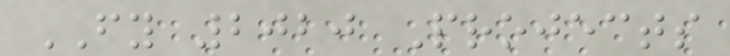FY 2020 Projects
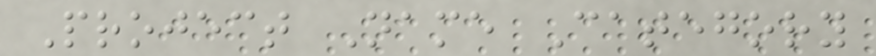Project Name Category
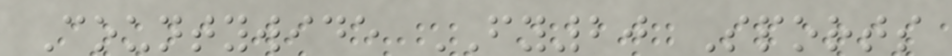Countywide FY20 Sports
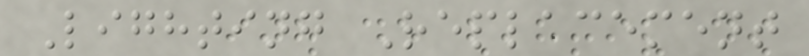Lighting Replacement
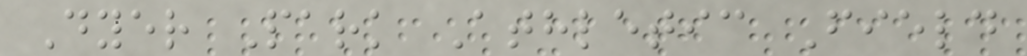Dyer Park Athletic Field
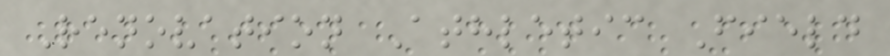Renovation Athletic Field
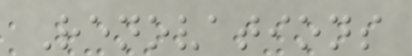Renovations
